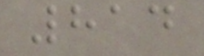814
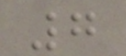7
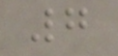7
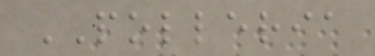POLLERIA
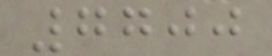7700
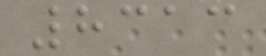8313
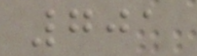701
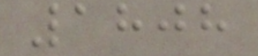1808
